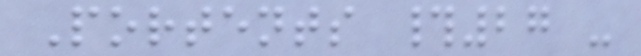Portents #27 -
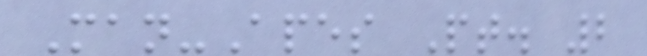Man-Apes Pt. 2
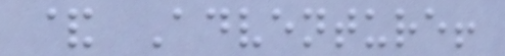& Adventure!
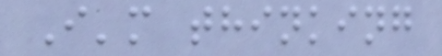I'm thinking
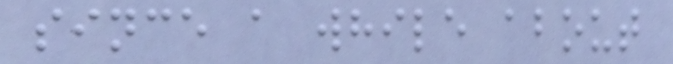since a while about
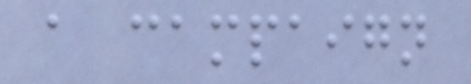a campaign
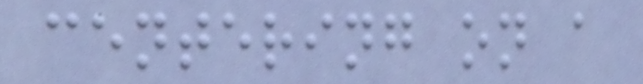centering on a
